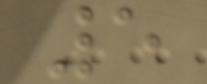5
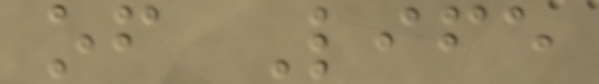of Life
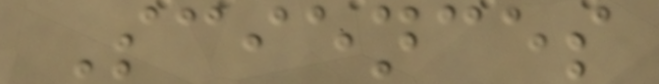Sciences
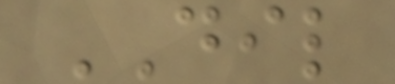DIL
